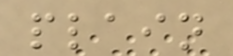plain
